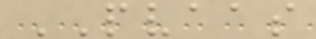PVAAS
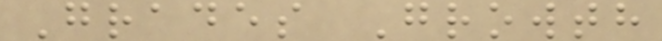Grades Growth
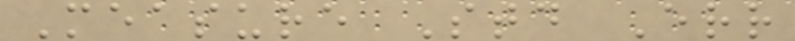Measure Std Err
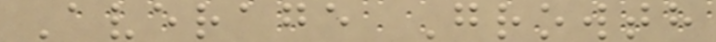Average Growth
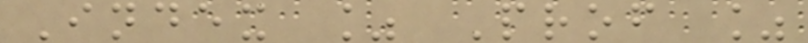Index % Prof %
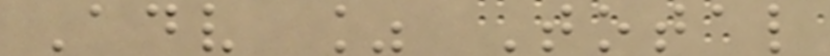Adv % Total
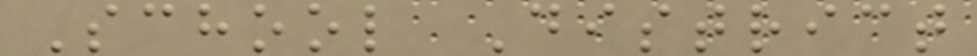School District
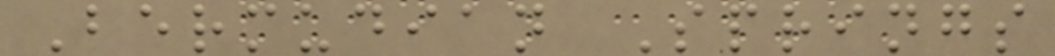Bermudian Springs
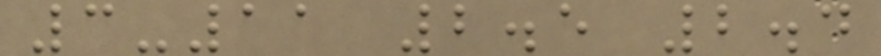3-11 2.5 2.4
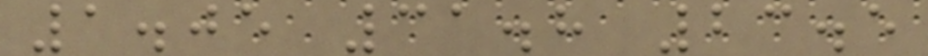1.05 31.8 23.5
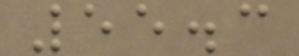55.3
